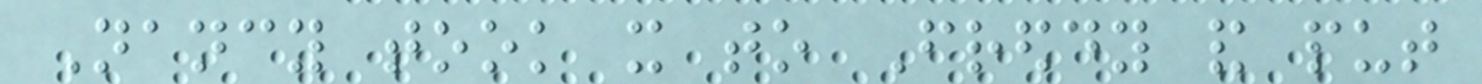Nancy took it to Freddy and put
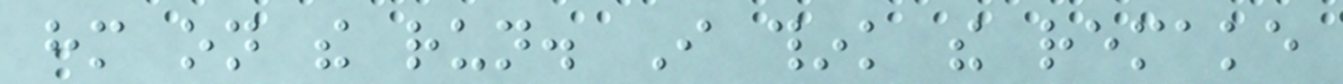him on the run. I think the remake
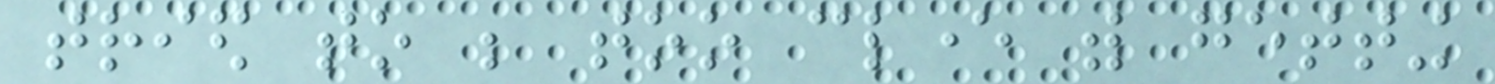tried to be too clever with getting
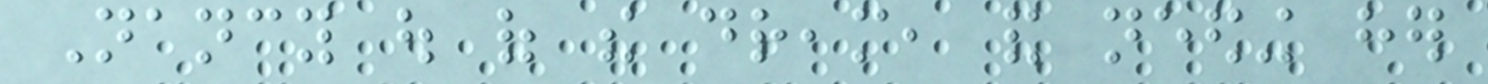Nancy out of the dream, and needing her
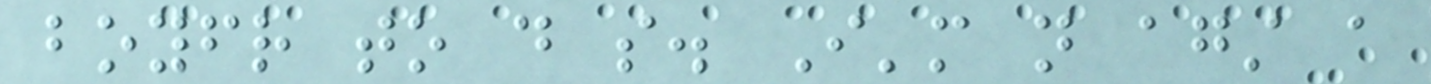boyfriend to do so. I'm not against a
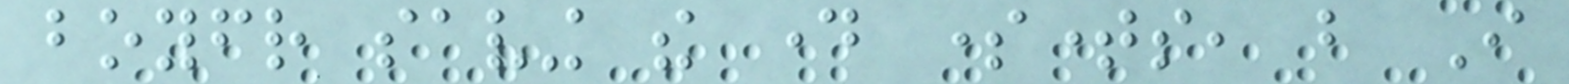boyfriend saving the day sometimes, but I
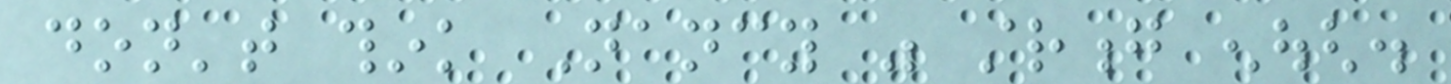don't think Nancy was strong enough.
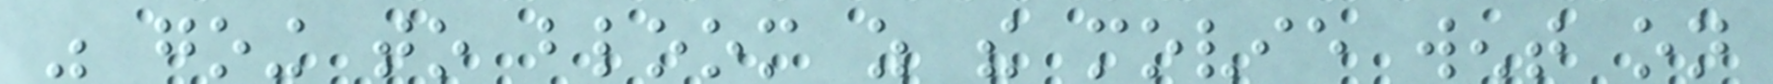was going to bloom as the movie went on
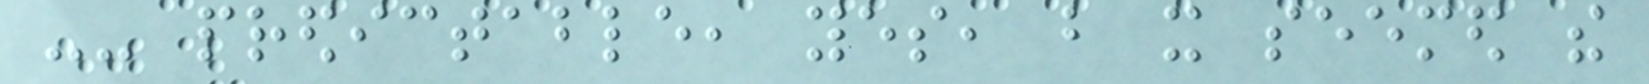-- predictable, yes, but it seemed the
